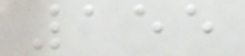155
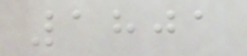1801
